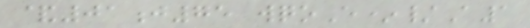&01j75 wqoE*/A1
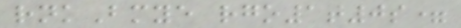rnkBmye rgo1t0s=
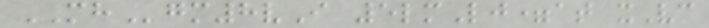MHgm8vI 5lmLj=at xVc
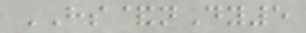HS&nDy5
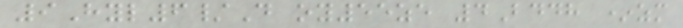9Hyl6/D oy55ze 4Bddh *zm
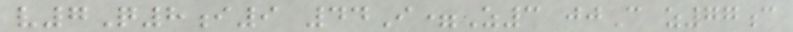v7Q8i9 44I=Z3 jjC z77c
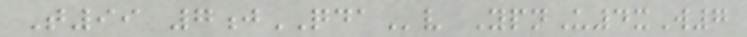T99 7jQDAv YpnU4xW7
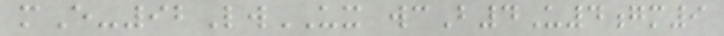mE-92LwUX wcB4U4gm9
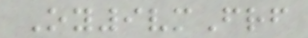Oy9vmFrf
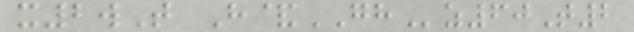x2wT H&GHz60T2
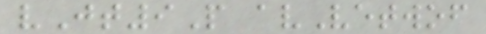vJt9P avVetwof
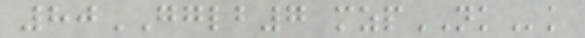80GGLB7 mzpNKk
